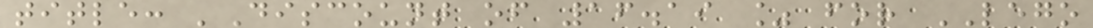title: 'Discount of 16.19 % for LEGO
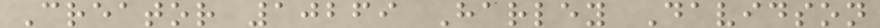Creator 10269 Harley Davidson
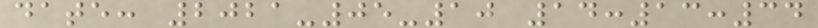date: 2021-05-10 14:13:34
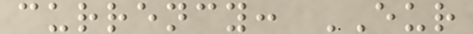currency: EUR
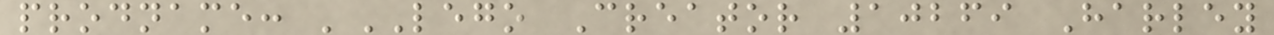prodname: 'LEGO Creator 10269 Harley
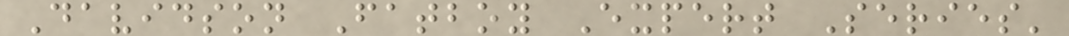Davidson Fatboy Expert Series'
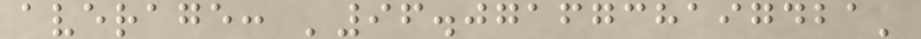average: '96.0716738197421'
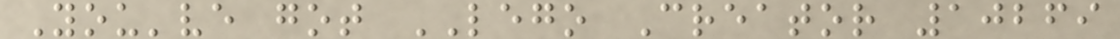You've got LEGO Creator 10269
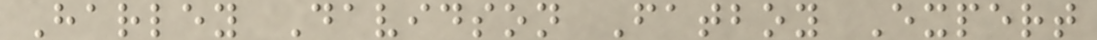Harley Davidson Fatboy Expert
